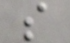s
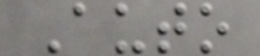Auto
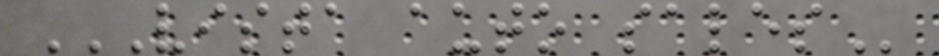VISTA AUTO SALES
